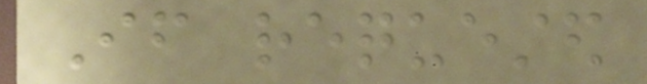If requested
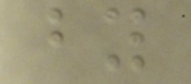by
